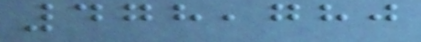478,780
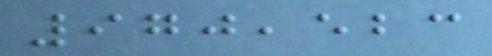970,523
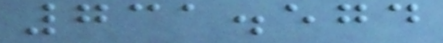731.574
